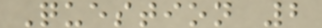Question 2
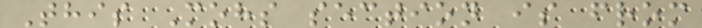This Mohs section is from
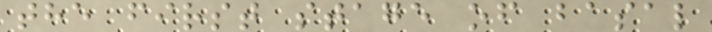the first stage of basal
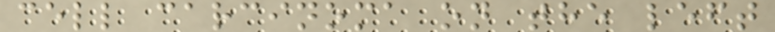cell carcinoma on the left
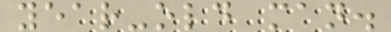year-old man.
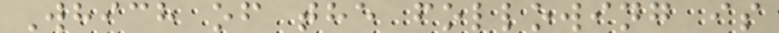Which of the following is
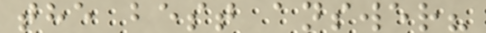the best answer?
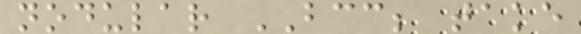nodular BCC; take
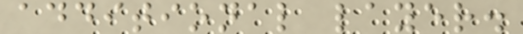additional layer.
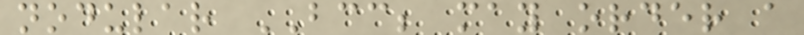nodular BCC; may order a
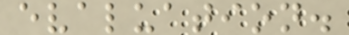evaluation.
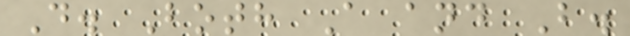D. Both A and B.
